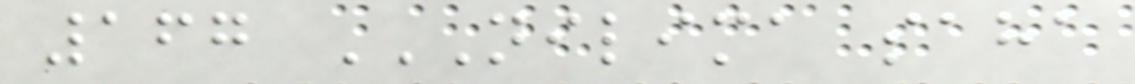167 NILIMA SAHA
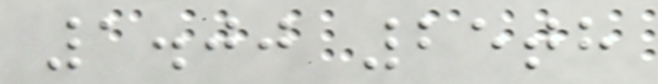1.00 25th
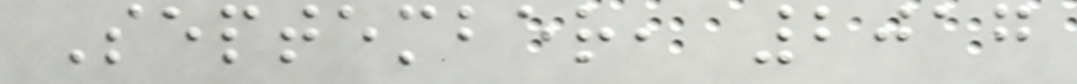September, 2017
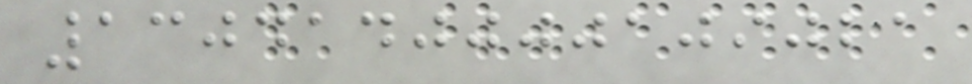1304140000109021
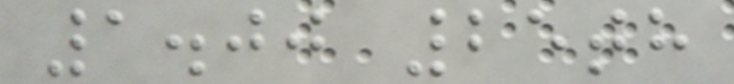1.00 25th
